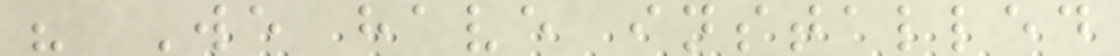" We have installed
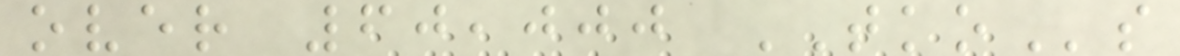over 60,000 TKOs
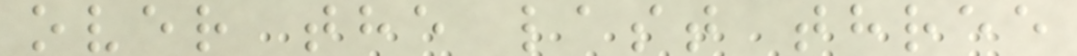over the last three
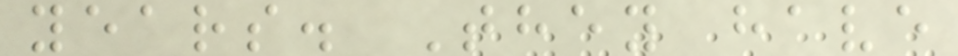years. They have
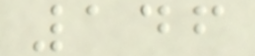146
